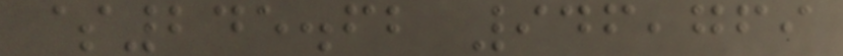$245.62 946,769
